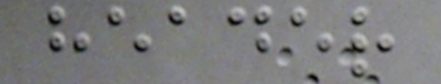header
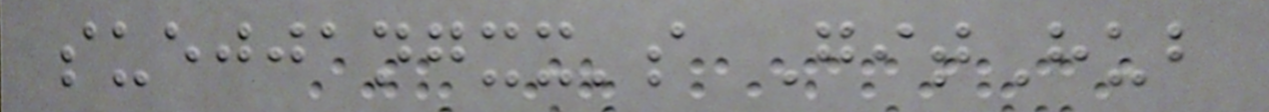suejjangxx's GitHub
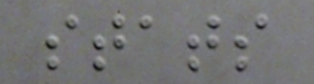stats
